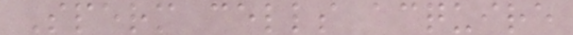Sperm cells acquire
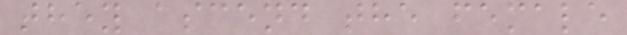they ascend the female
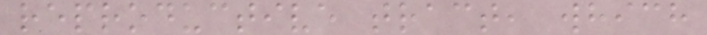reproductive tract, which
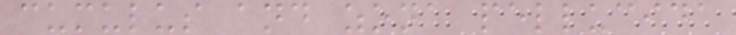cumulus and zona pellucida
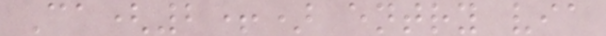Ca(2+) entry via
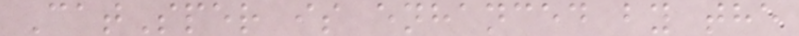CatSper is enhanced by the
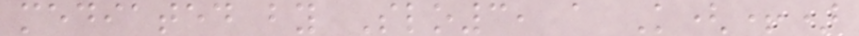mediated by Slo3, a K(+)
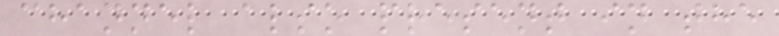channel also present in the
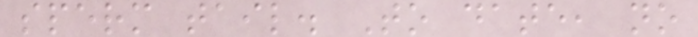sperm tail. To date, no
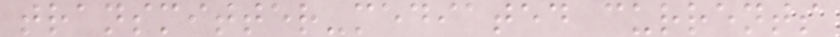transmitter-mediated currents
